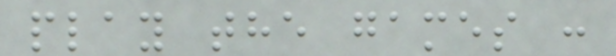play the games :
